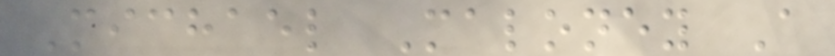Michael Maloney A
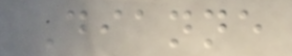Dianne
